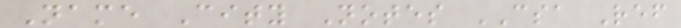Name City Notes CSA Ref
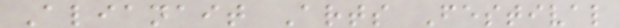Alianait Arts Festival
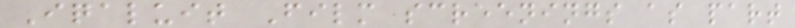Iqaluit Film screenings as part
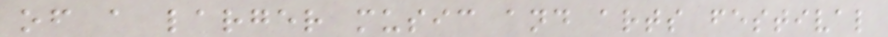of a larger music and arts festival
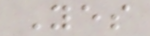Yes
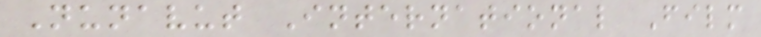Nunavut International Film
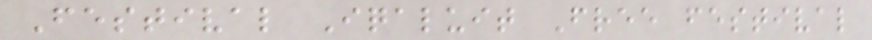Festival Iqaluit Free festival
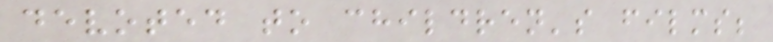devoted to children's films;
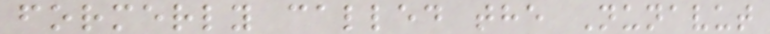formerly called the Nunavut
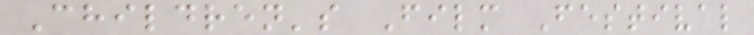Children's Film Festival
